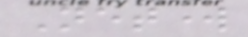Network
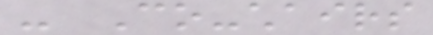- Co-chairs
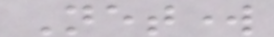Network
